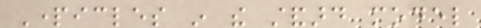Particles in the standard model
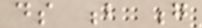ds b g
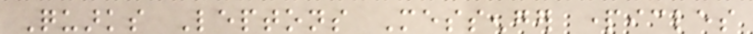Quarks Leptons Messenger particles
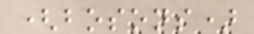(bosons)
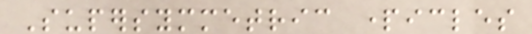Supersymmetric particles
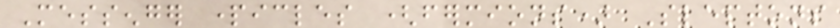Messenger particles (fermions) Sleptons
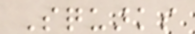Squarks
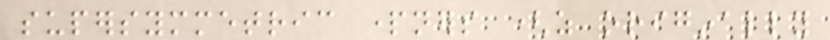supersymmetric partners (as originally
